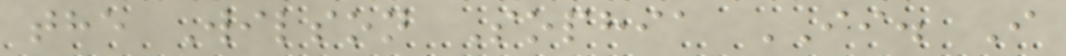the Wilson Sophia II. I
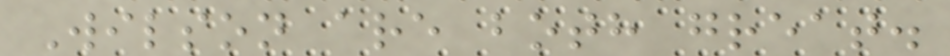Wilson are both great.
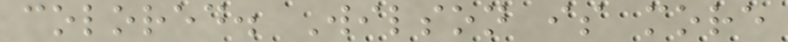colored. Wilson is more
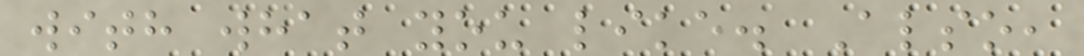with what you like. Also,
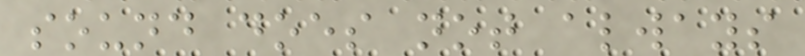sound does not always
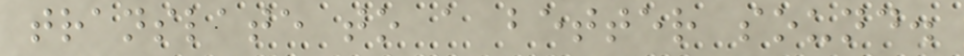translate to a better sound.
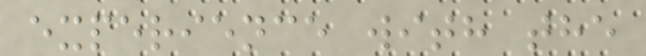experience with the
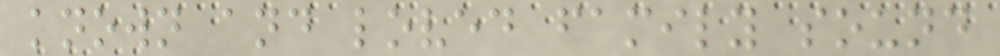known and loved family sound
